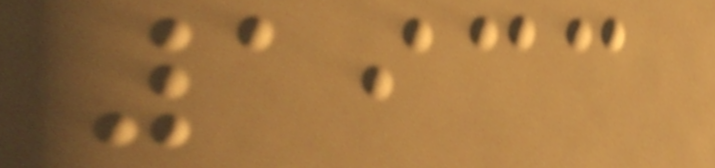1933
